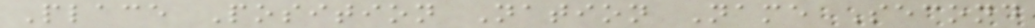Place Position Nation Name Second
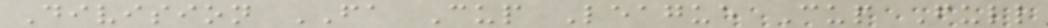Division FA Cup League Cup Full
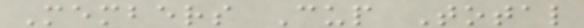Members Cup Total
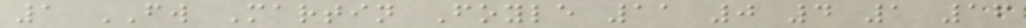1 FW Martin Foyle 11 0 4 1 16
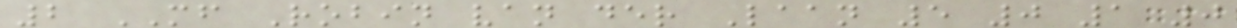2 MF Robin van der Laan 5 0 1 0
